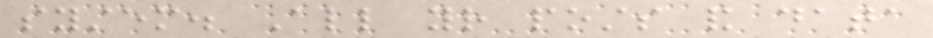system. All your posts and data
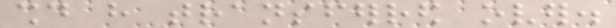should have transferred over.
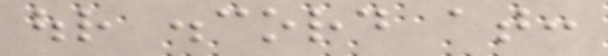our discord at:
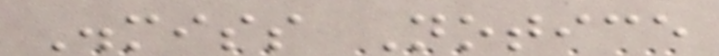Dismiss Notice
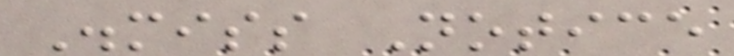Dismiss Notice
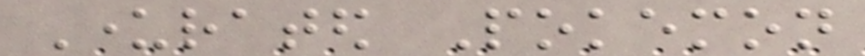Underrated Pokemon
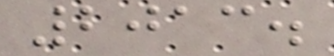2013.
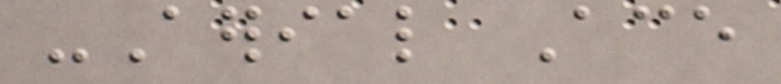-Aerial Ace
